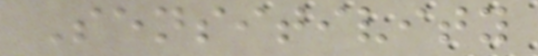Sensitivity
